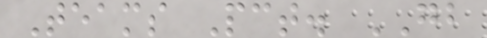Teams Pct. GB
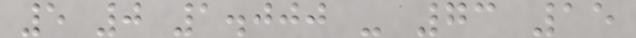5 0 1.000 - 73 15
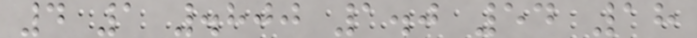4 1 .800 1.0 54 18
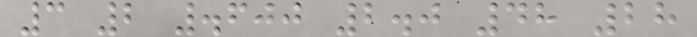3 2 .600 2.0 48 28
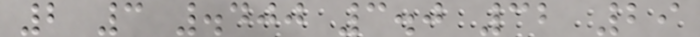2 3 .400 3.0 32 29
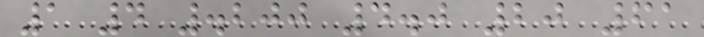1 4 .200 4.0 20 61
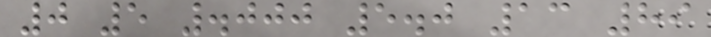0 5 .000 5.0 13 89
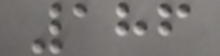186
